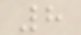8
